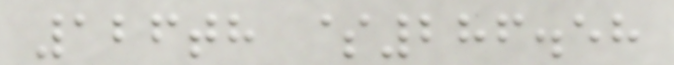126th $286.58
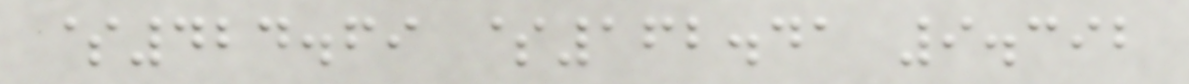$424.69 $162.41 9.392
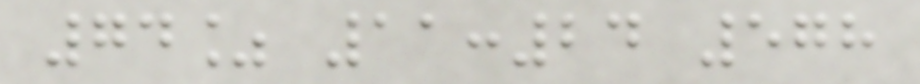74% 11:24 578
